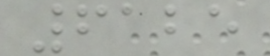6125
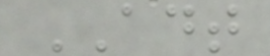ADT
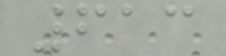613
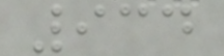934
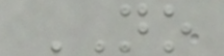NO
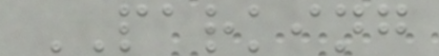PARKING
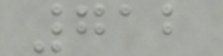712
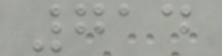714
